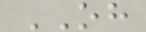OH
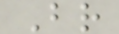Br
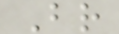Br
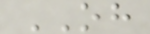OH
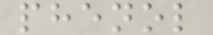phenol
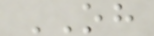OH
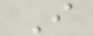I
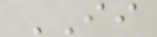II
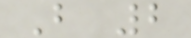B 2
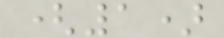(1)
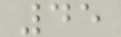45
